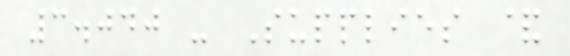3.040 - Supplies &
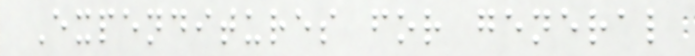Expenditures for general
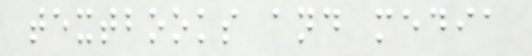textbooks and media
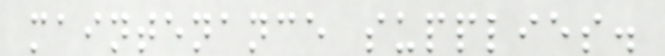maintenance supplies.
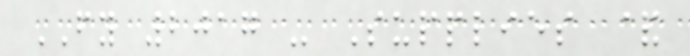FY 2017 - Supplies &
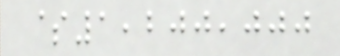$1,200,000
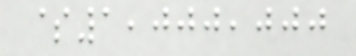$1,000,000
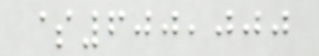$600,000
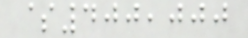$400,000
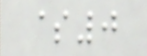$0
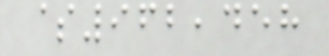$962,458
